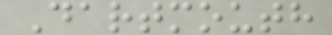Dartmouth
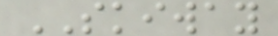SKIWAY
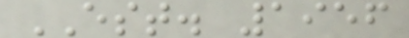EST. 1956
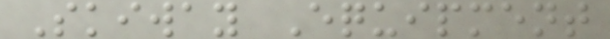Skiway Equipment
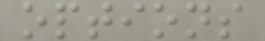options
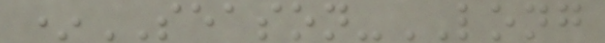*SEASON-LONG
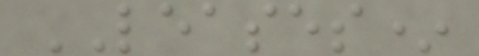LEASES*
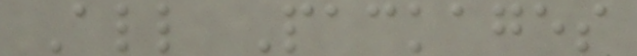All Packages
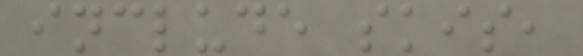include skis,
